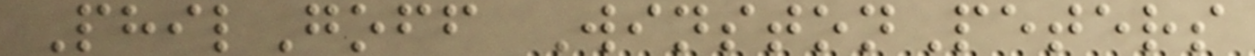PhilGoff WinstonPeters
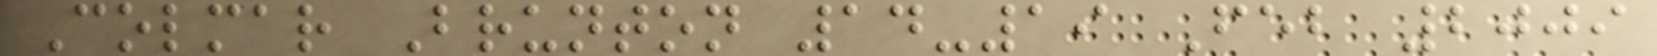Colmar Brunton 14-19 Feb 2009
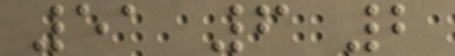51 6 2
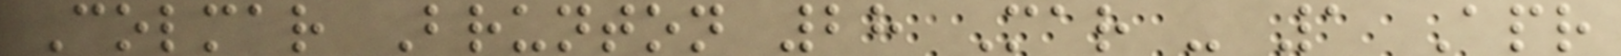Colmar Brunton 28 Mar - 1 Apr
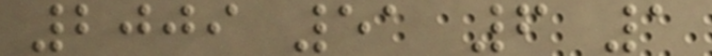2009 51 6 1
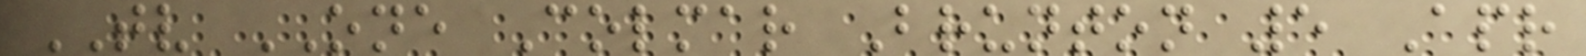TV ONE Colmar Brunton 5 Apr
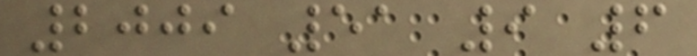2009 51 9 6
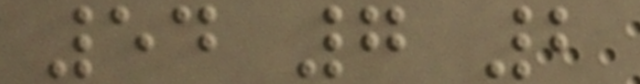54 7 2
